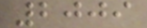2009
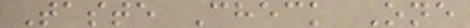Taste Check One
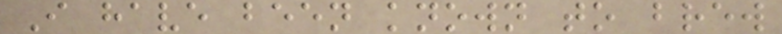I have been known to brew
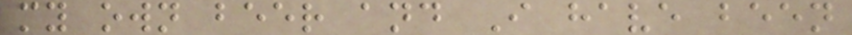my own beer and I have been
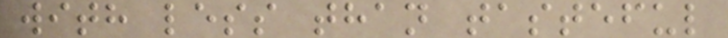with less than tasteful
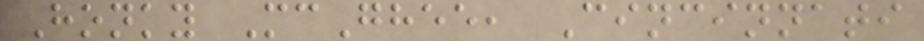Honky McGhee, Cincinnati
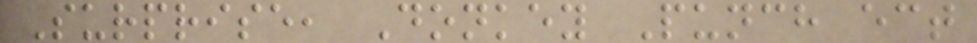Surprise, Donkey Punch ect
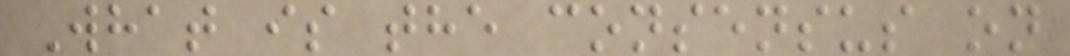What is the consensus on
